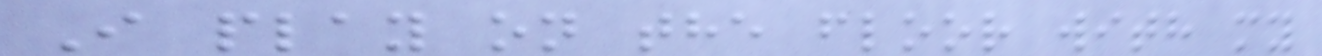I play on the floor with my
